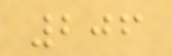206
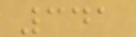341
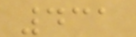431
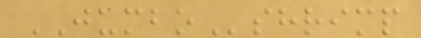JUMBOshrimp
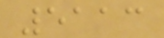5113
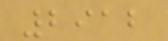2912
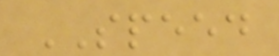SPEED
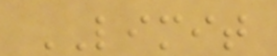LIMIT
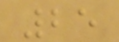25
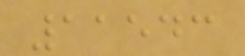11543
